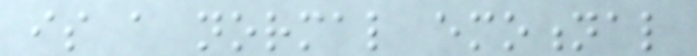is a normal emotional
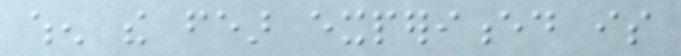when the fear experienced is
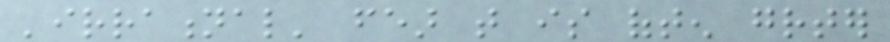'irrational' fear that is often greater
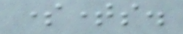sometimes.
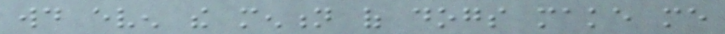would even the mention of dogs make me
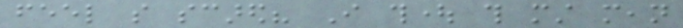feel so scared? I thought this must mean
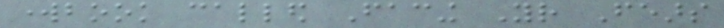workbook called Facing Your Fears
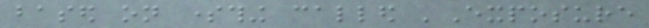based on something called 'Exposure
